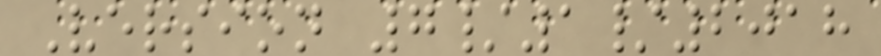Version 7/1/2018
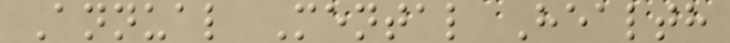Annual Mental Health
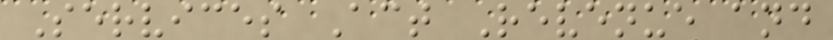Services Act Revenue and
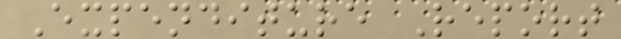Expenditure Report
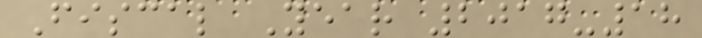Fiscal Year 2017-18
